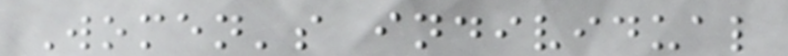Women's individual
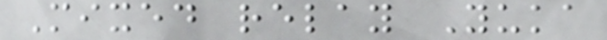Mixed relay Yuka
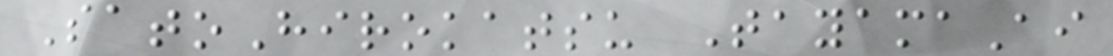SatoHirokatsu TayamaAi
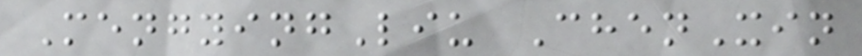MengyingLiu ChenXin
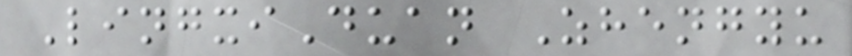LingxiDuan Zhengyu
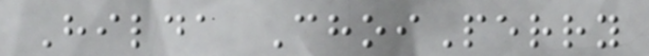Hilda ChoiPerry
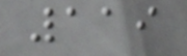119
